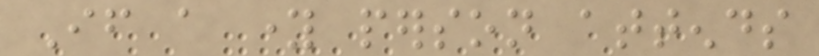If a young person attends
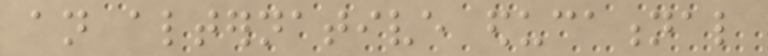an alternative educational
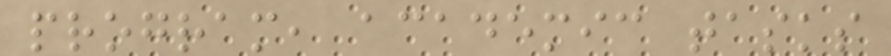program, academic tasks
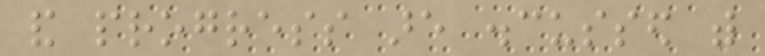and progress are discussed with
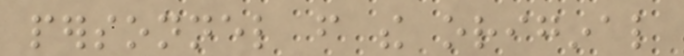personnel from the original
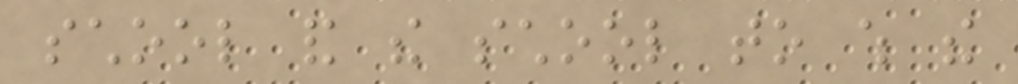school and the school to which the
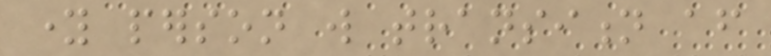young person will transition after
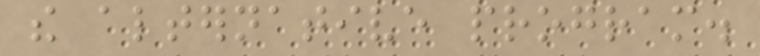the alternative program.
